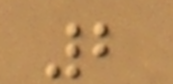2
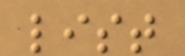list
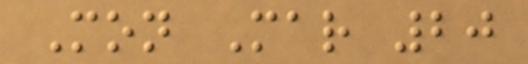Mon Mar 20
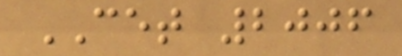CET 2006
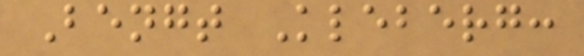Bengt Kleberg:
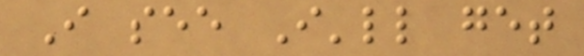I see I'll get
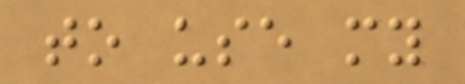to use my
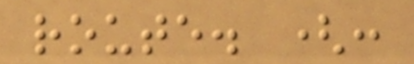route. (:
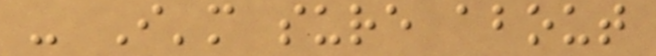- I'm sure about
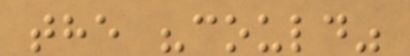the "could"
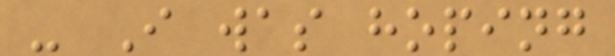- I was hoping
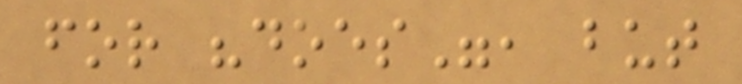for "does", but
